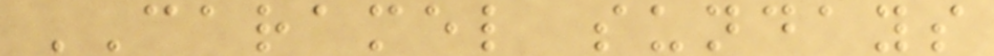CARAMEL sundays
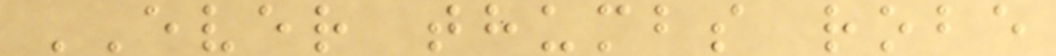EVER thumbs robe
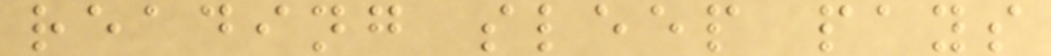reading sleep pays
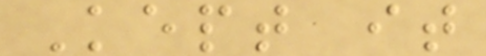Kept it
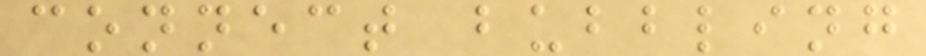connect bubbling
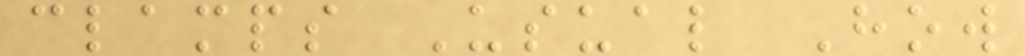clamps Usual How
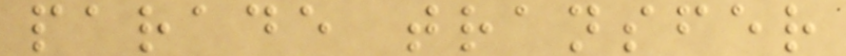parade transfer
